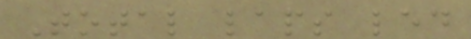Total laps led
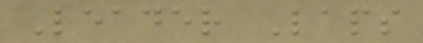Leader Laps
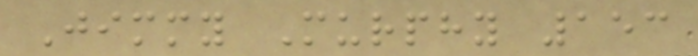Jimmy Murphy 153
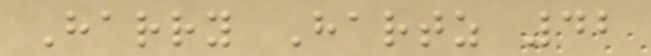Harry Hartz 42
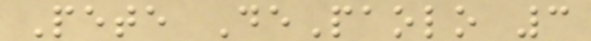Pete DePaolo 3
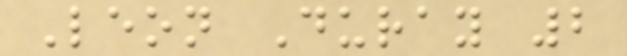Leon Duray 2
